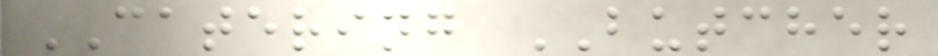CATERING BUTCHER
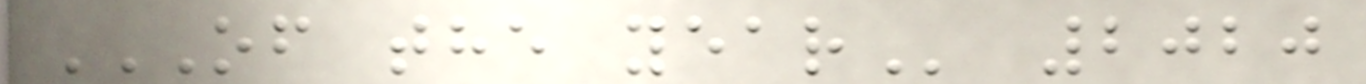OF THE YEAR 2020
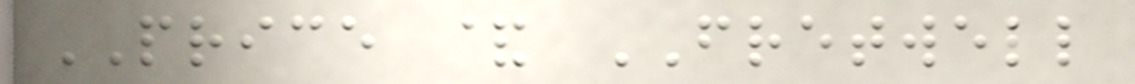PRICE & FRETWELL
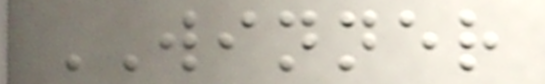WINNER
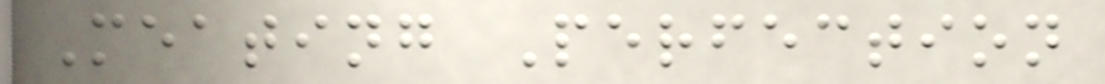Meating Perfection
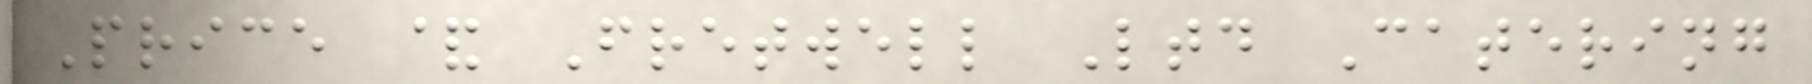Price & Fretwell Ltd Catering
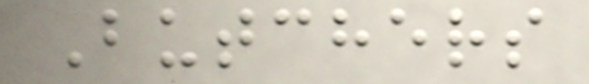Butchers
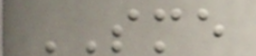SME
